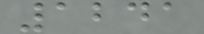1241
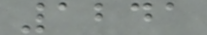1241
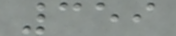359
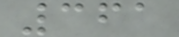361
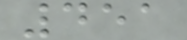451
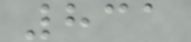831
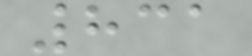831
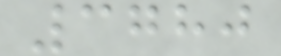3780
